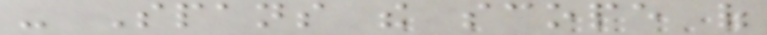- Spans the scope of
